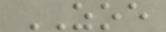ZOE
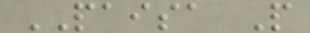PAISA P
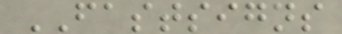FASTSIGNS
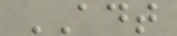ADT
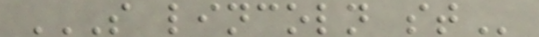S LINCOLN ST
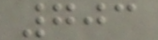703
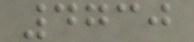4730
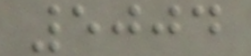5004
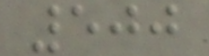500
